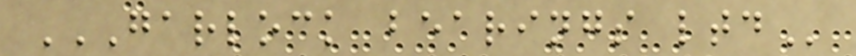GARLOCK BEARINGS LTD
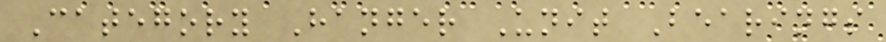Category Hanger Unit Bearings
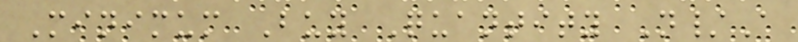Minimum Buy Quantity N/A
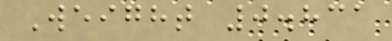Weight 0.831
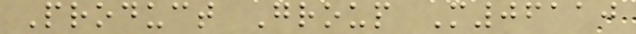Product Group M06110
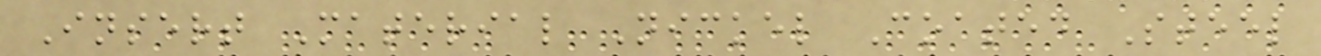Insert Material Nickel Coated Steel
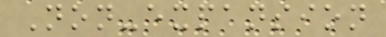Non-expansion
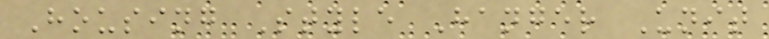Housing Style Hanger Unit
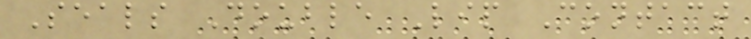Seals Double Lip Contact
